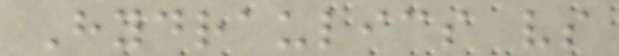Hydraulics vs
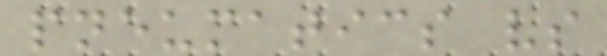pneumatics vs
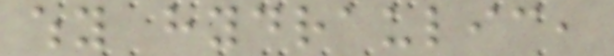why hydraulic,
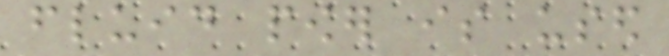fluid power is used
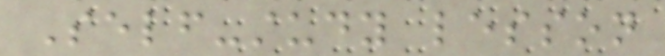Self-study lesson
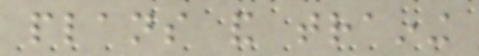plans and training
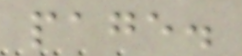page.
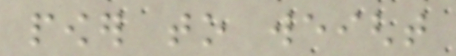power to weight
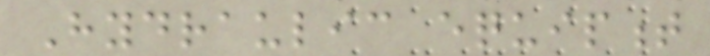Hydraulic equipment
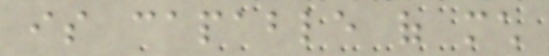is capable of much
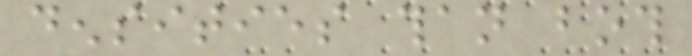densities than both
